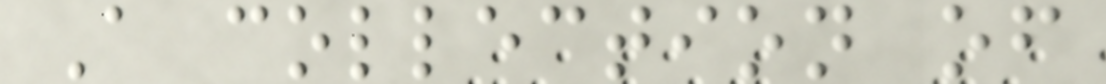A collection of
